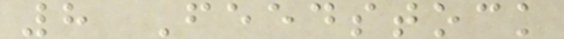8 Feedstock
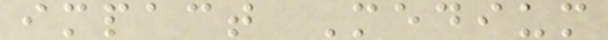impact Medium
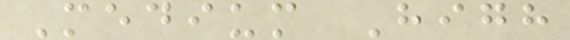Medium High
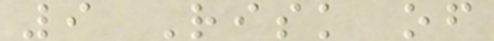9 Risk of
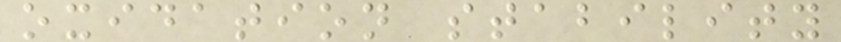oxidation stability
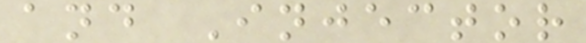and Injector
